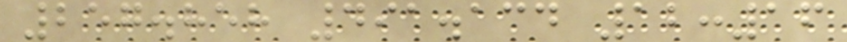257.858 491.134 12:16
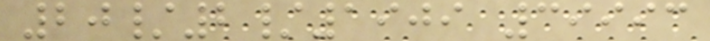20/2/1909 39993
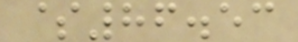$86.53
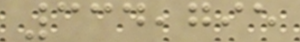334,795
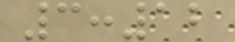3:12
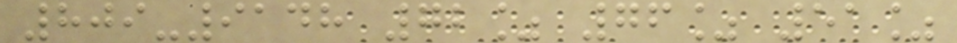809-9148 72% 76% 51%
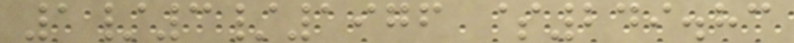1/3/1976 $249.83
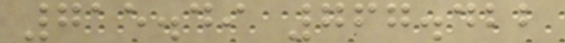715.49 767.422
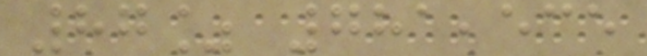87% 781,535
